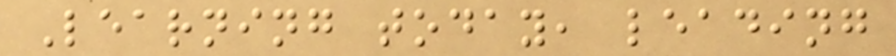Learning today, leading
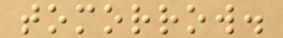tomorrow.
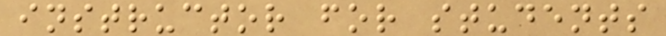instructor for students
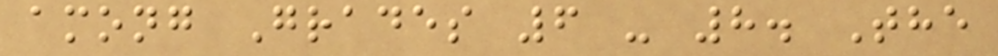among Grades 6 - 8. The
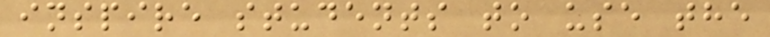inspire students to use the
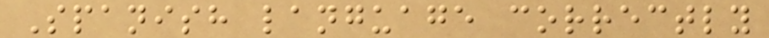Spanish language correctly
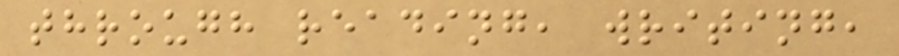through reading, writing,
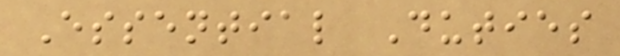Essential Duties
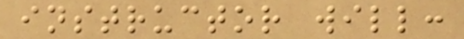instructor will:
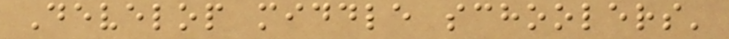Develop middle schoolers'
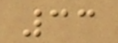33
